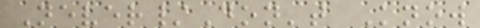Never/Don't Know
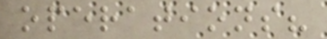operations?
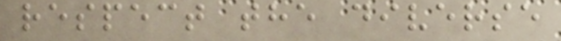respect the diverse
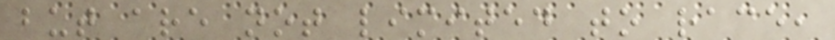but are not limited to race,
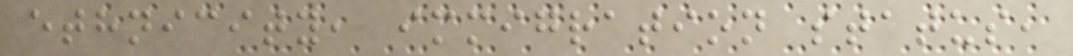ethnicity, immigration status,
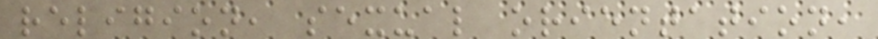religion, sexual orientation,
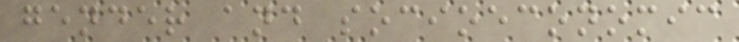gender and socioeconomic
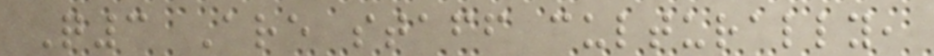Q3 Are staff culturally,
